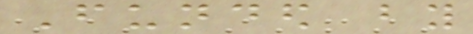Funded by
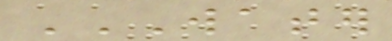WATER
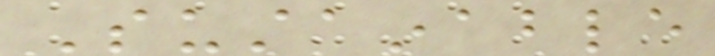Sustainable
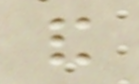and
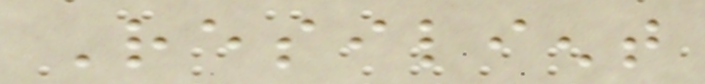Resilient
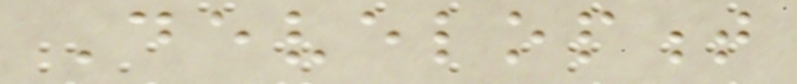Development
